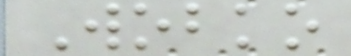Wobko
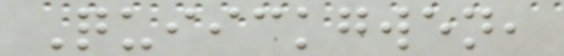Quiickgwen,
